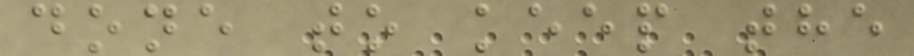done to keep the
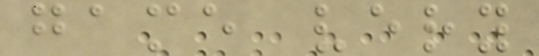game very
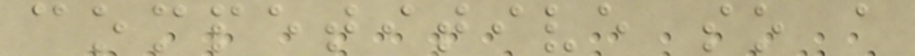competitive so a
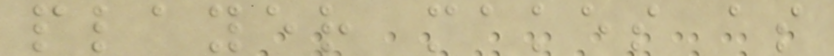player makes as
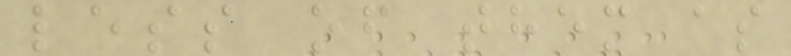less of them as
